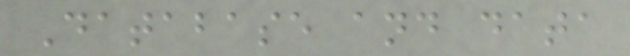Database and data
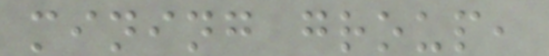mining group,
